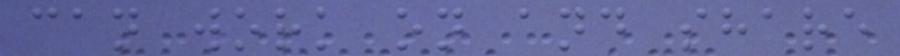can work on and share
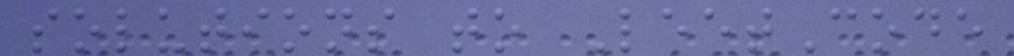solutions to LeetCode
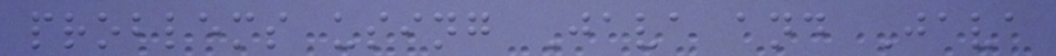problems using Java and Java
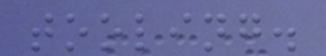tooling.
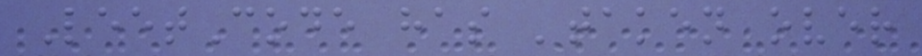LeetCode has 'taken over
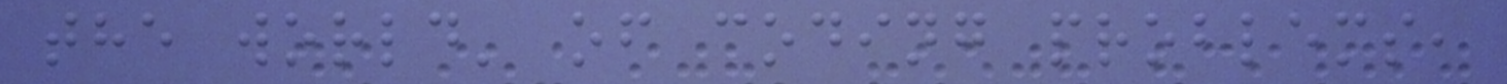the world' of coding problems,
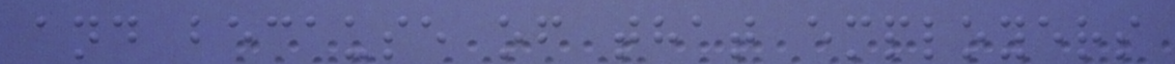and because of that employers
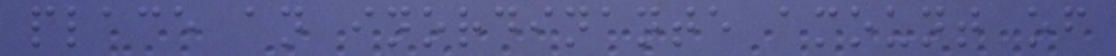place an inordinante amount of
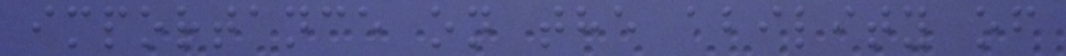importance on the ability of
